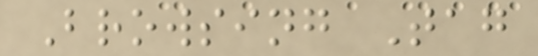Browsing Tag
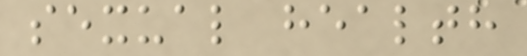sexual health
